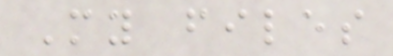My files
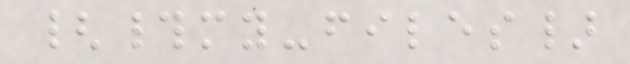{#my-files}
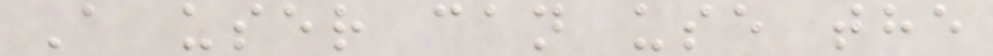A user can use the
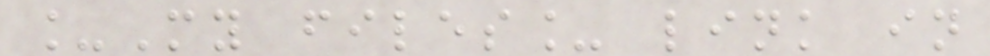_My files_ link in
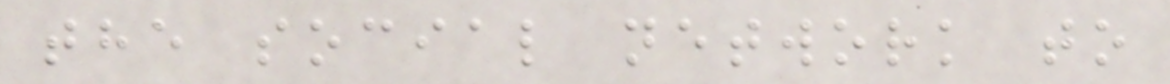the social network to
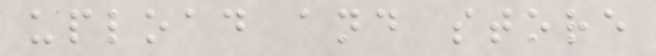upload and store
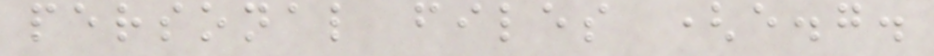personal files (e.g.
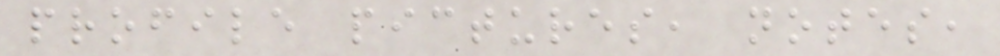profile pictures, notes,
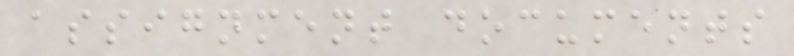assignment documents
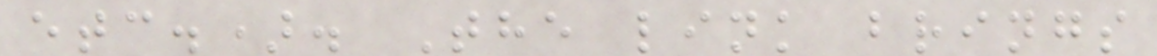etc.). The link brings
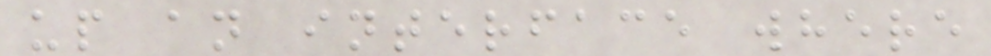up an interface where
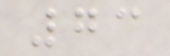73
